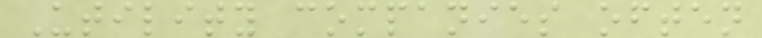Utility companies often
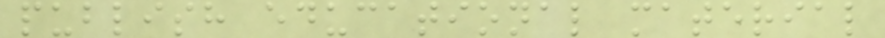publish educational material
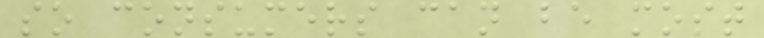so consumers can be most
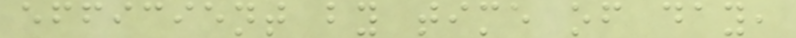efficient by time of day,
